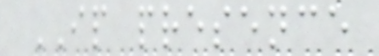IP presence
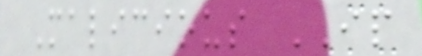Malicious IP
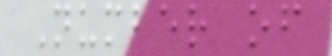Number of
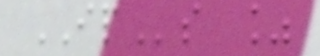IPs %
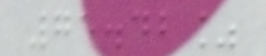75.42%
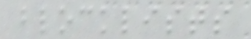blocklists
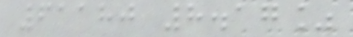61180 8.17%
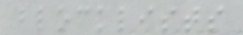blocklists
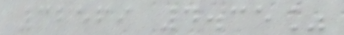32569 4.35%
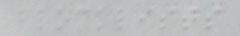blocklists
